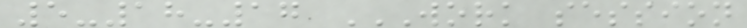5-18-17 WORK SESSION
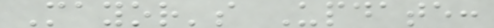Mayor's Update:
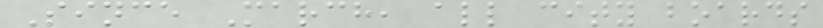Since March, all city boards
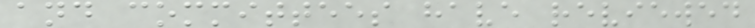and committees have reviewed
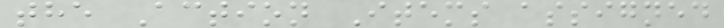the Action Items assigned
